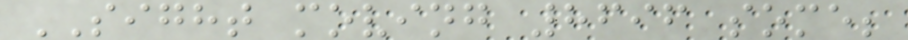SIGHT moving 8696 some;
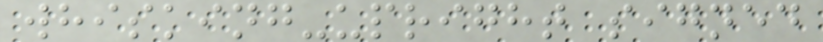whisking-upright signed
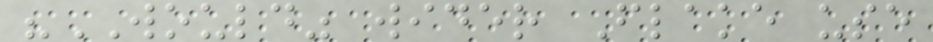"WOULD" wider Flake use
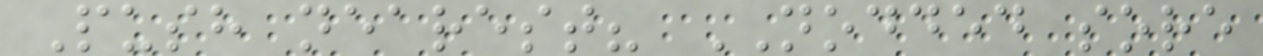Push nearest? NODDED sore
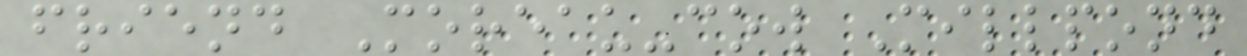friend Moreau-cow Millpond
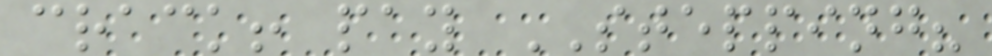crack! pay STEPPING?
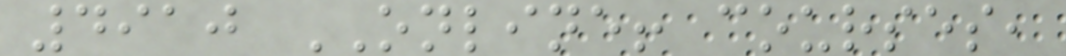4910 ONLINE! courses,
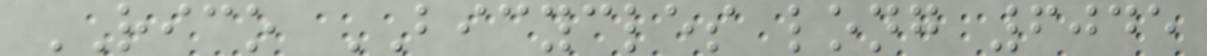RICO BICYCLES long 6045
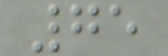75
